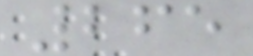265
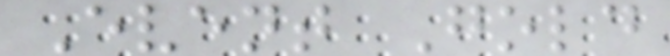Event Gold
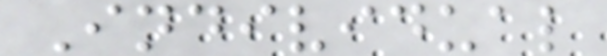Individual
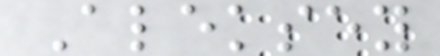Aleksey
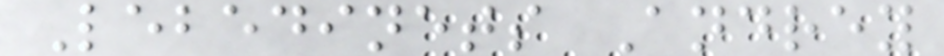Lebedinets Andrey
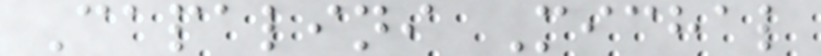Capalini Michal
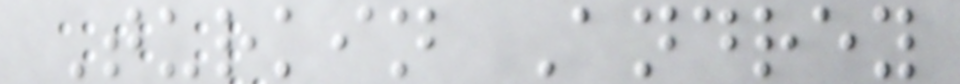Turkin Andrey
